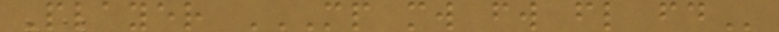Player MP MW FW FL FD
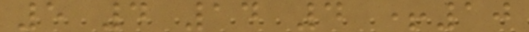5 4 14 4 +10
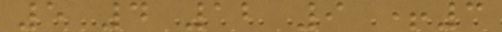5 4 12 9 +3
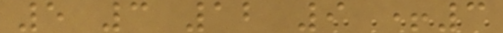5 3 12 9 +3
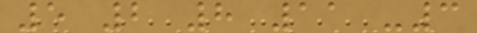5 2 8 11 -3
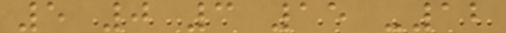5 0 3 15 -12
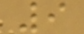9
